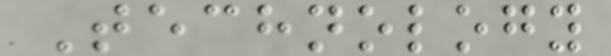Technology
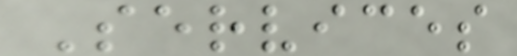Services
